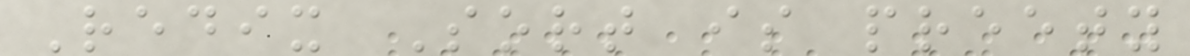Redix Sort is preety
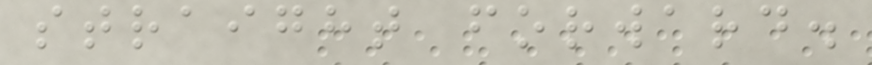straight forward.
